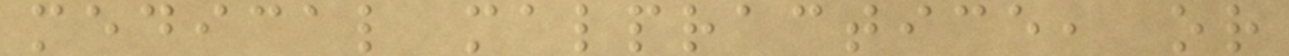medical malpractice, or
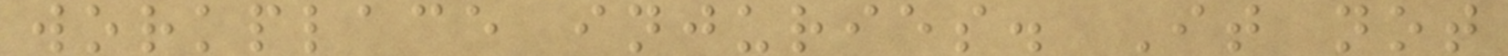workplace injuries. It not
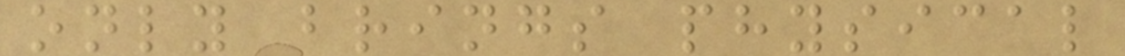only brings physical
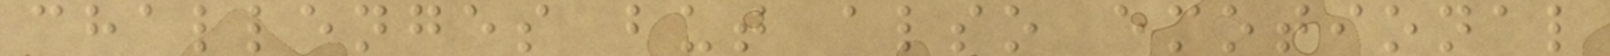challenges but also emotional
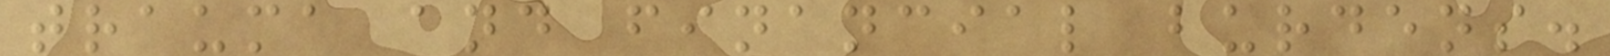trauma and financial burdens.
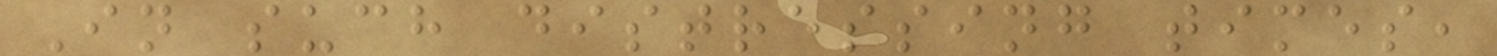In such distressing times,
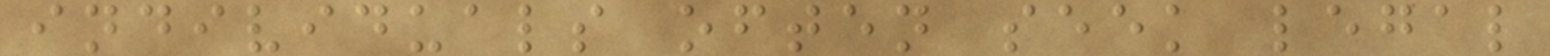individuals often seek legal
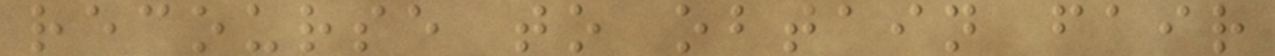recourse to obtain fair
